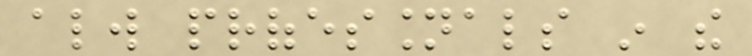always professionals in the
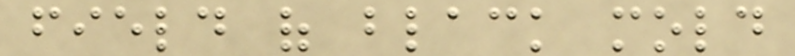field of black mold
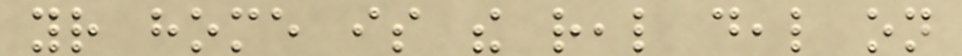your home is the real deal on
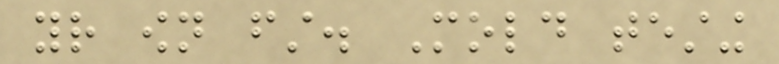your own first. Mold testing
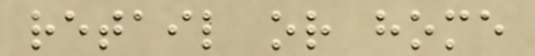retail or home
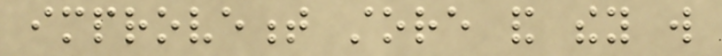improvement store and they will
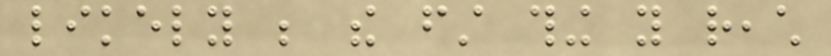likely be the first thing you reach
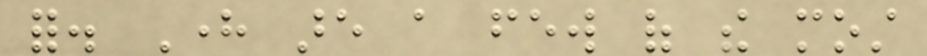for. Here are a few of the most
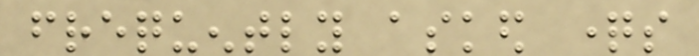frequently asked questions
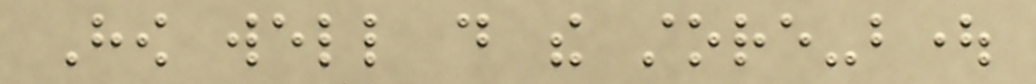How well do the store-bought
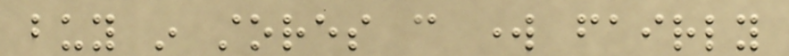buy in stores can work fairly
